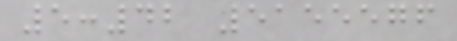5:42 5155576
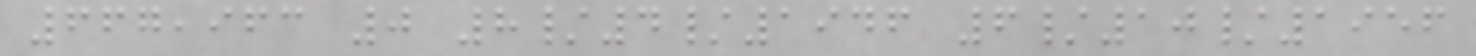667,963 0 8/4/1946 6/10/1956
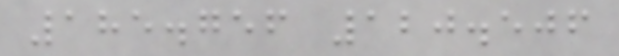185.756 120.506
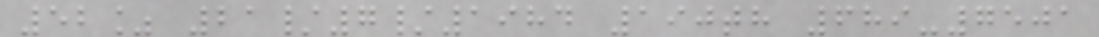52% 21/7/1984 190th 689-7501
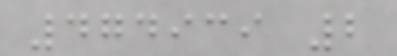474939 2
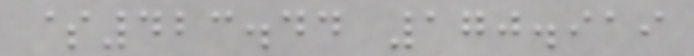$423.44 170.919
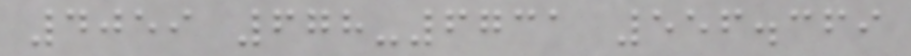4059 678-6731 556.369
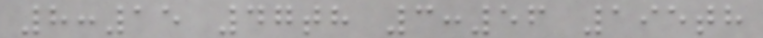8:15 47th 3:56 195th
